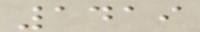1419
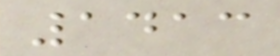1413
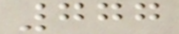777
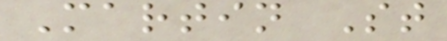Martin St
